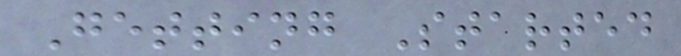Getting Started
